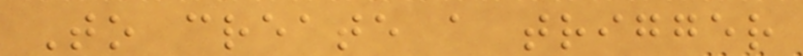To create a trigger
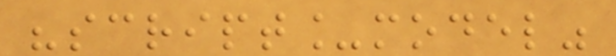"script_model"
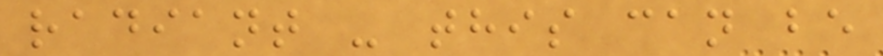radiant - this can be
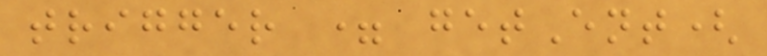trigger = getEnt(
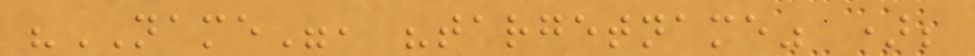"NAME", "targetname" );
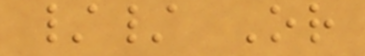// Or
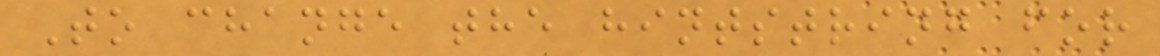To change the hintstring for
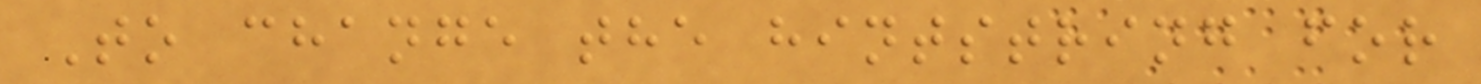To change the hintstring for
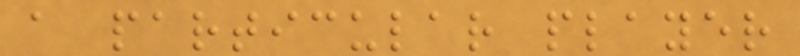a particular player
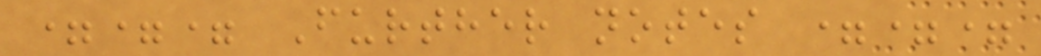=== Further notes ===
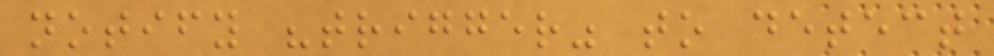notify "trigger" to detect
